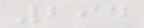294
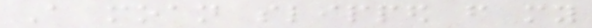A moan slipped from my
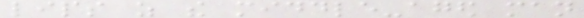lips as the middle-aged man
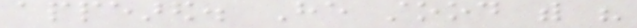appeared. He stood with his
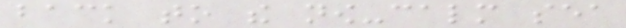back to the now-calm sea
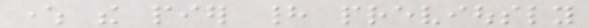where the pier had previously
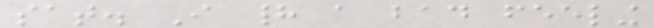sat. I had a bad feeling
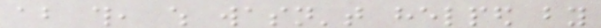about this, which wasn't helped by
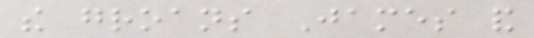the groans James and
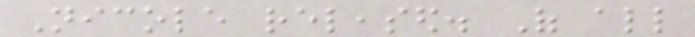Nicole released. Of all
